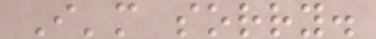I'm sorry.
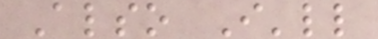Also I'll
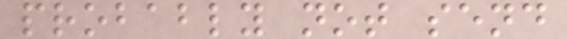probably not send
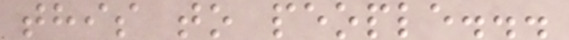this to people...
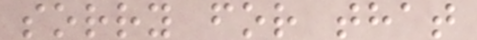sorry for that
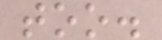too.
